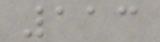113
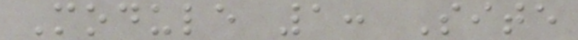Module 1: Site
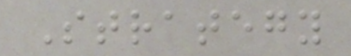Strategy
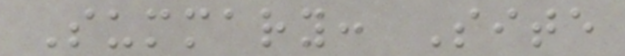Summary: Site
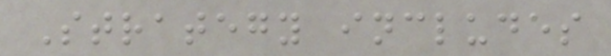Strategy includes
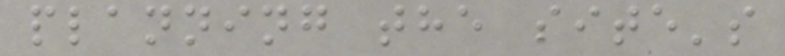planning the site's
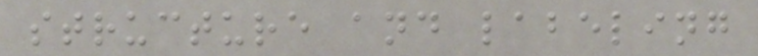structure and labeling
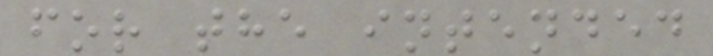for the intended
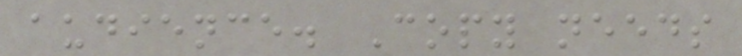audience. Copy needs
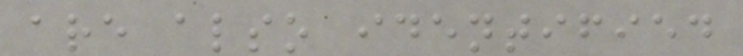are also identified
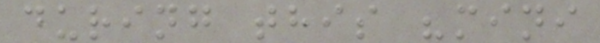during this "mini
